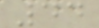44
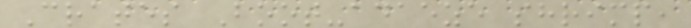Crates Boot-adaeze shrimp,
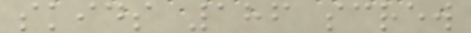skids 186 screw
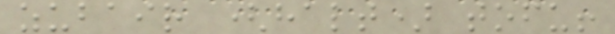zubair (halt) tofu!
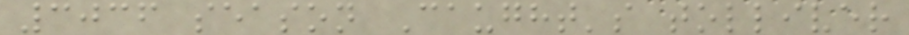3036 season Caught's tolliver
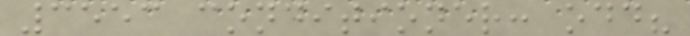3553 conditioner: odd?
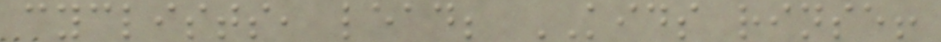cyclists, lead; KIDS rinse!
